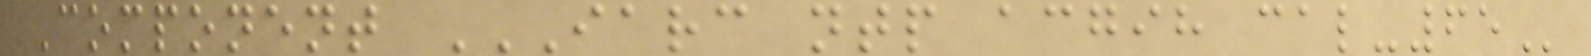Component IARC NTP ACGIH CAL-65
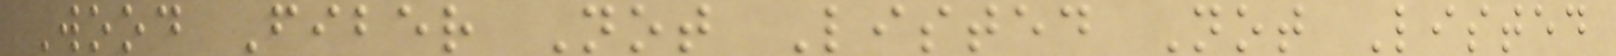Wood Fiber Not Listed Not Listed
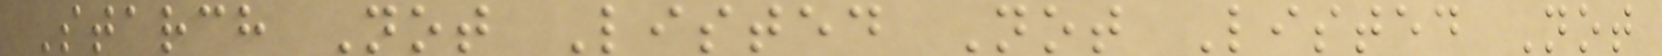Starch Not Listed Not Listed Not
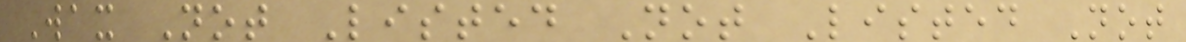Wax Not Listed Not Listed Not
